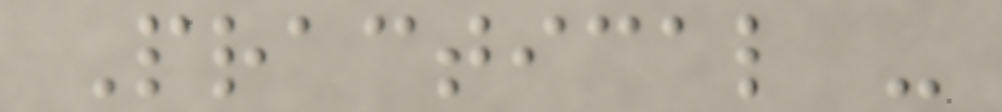Practical -
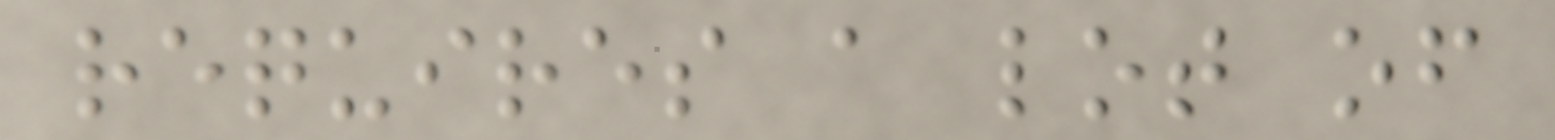requires a lot of
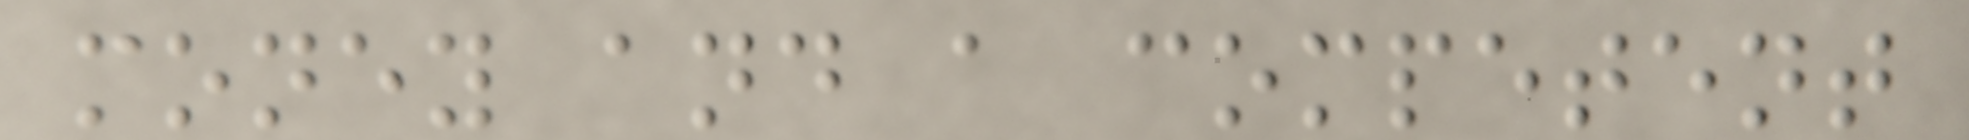money and a competent
